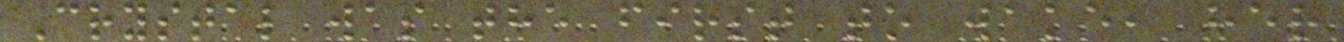Crystal was the first to wake, her
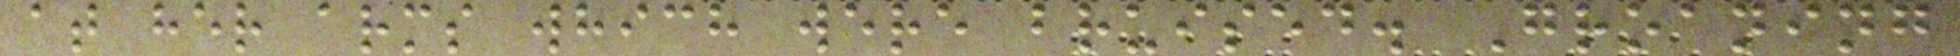at her arms which were bruised. Groaning
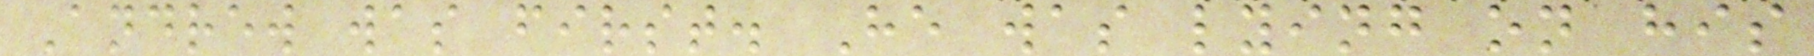Andrew was first. He was lying on his
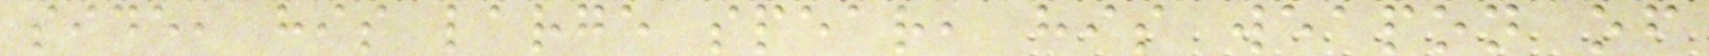side, his large spear, his weapon of
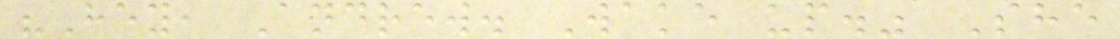"Hey, Andrew. Wake up." She
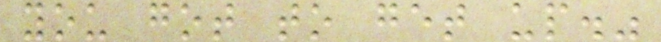you got to get up."
